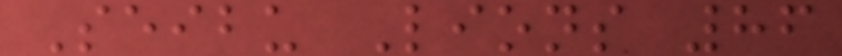Seibu Lions 86
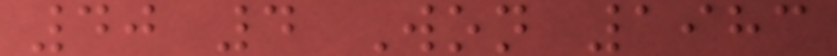40 4 Won 1983
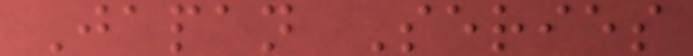Japan Series
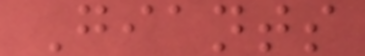Giants
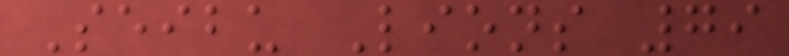Seibu Lions 79
